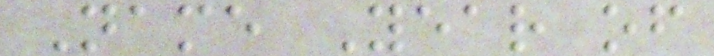Name Year of
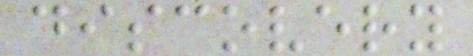discovery
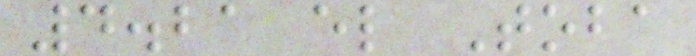4.21 el Toba
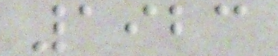1923
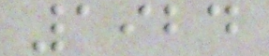1924
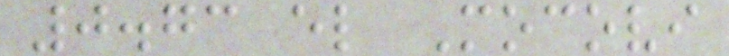0.73 el Mocovi
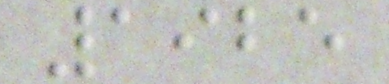1925
